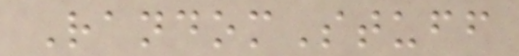RandomStuff
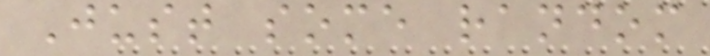Just some random
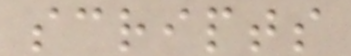scripts
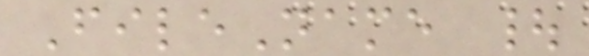FileName |
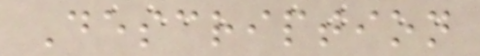Description
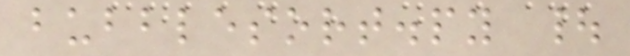bubblesort.py |
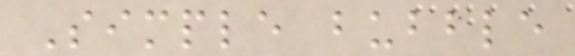Simple bubble
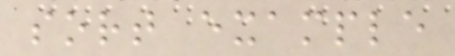sort example
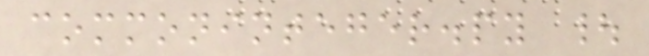commoninteger.py |
